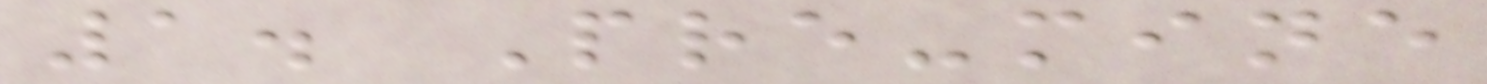1. Pre-mine
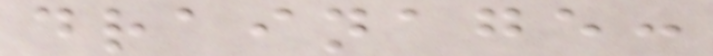drainage:
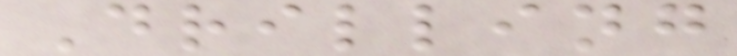Drilling
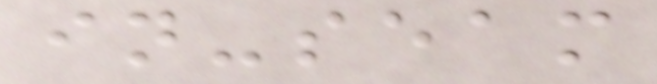in-seam
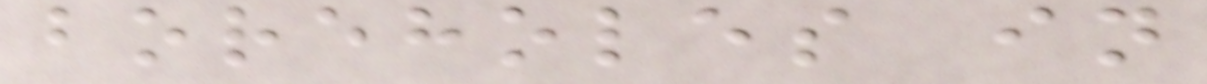boreholes in
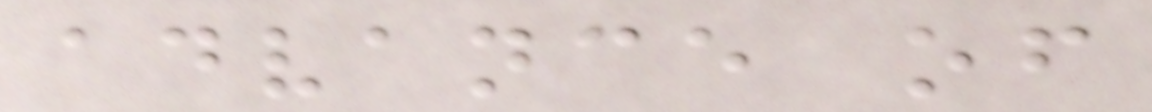advance of
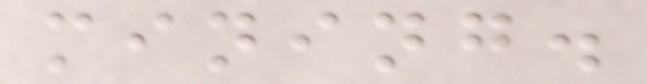mining.
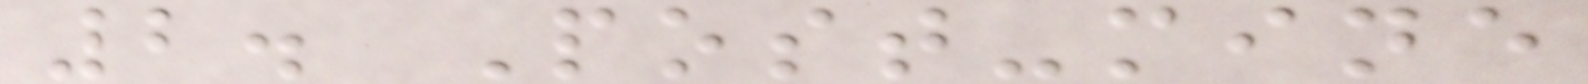2. Post-mine
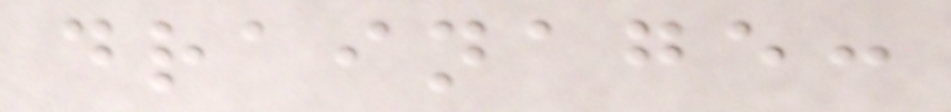drainage:
